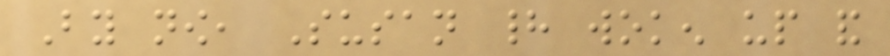By now, Susan had woken up and
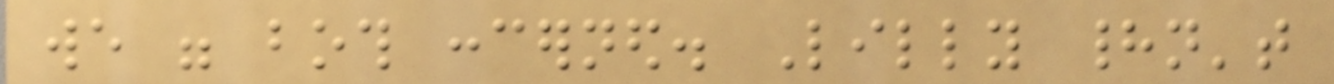we were both concerned. Lilly hadn't
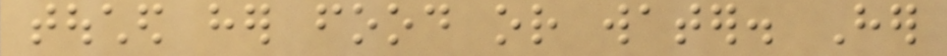touched her food or water. Her
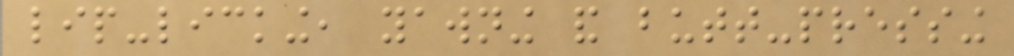lip-licking, yawning and butt-pressing
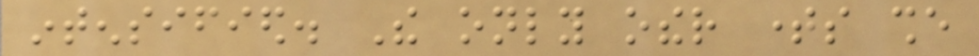intensified. The only other times she
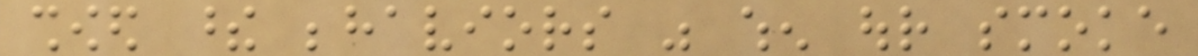showed these behaviors was when our smoke
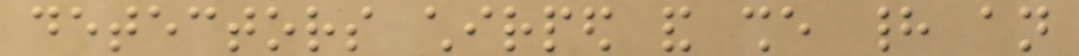detectors chirped and she had an
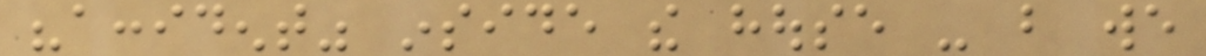"accident" inside the house - but we
